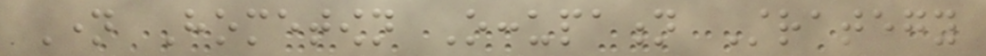Name Hometown Occupation Strategy
